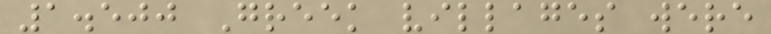1.500 Greek villages were
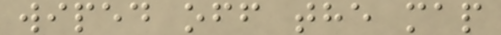wiped off the map
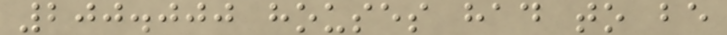200.000 houses had to be
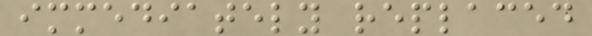immediately replaced
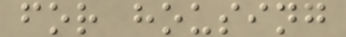for housing
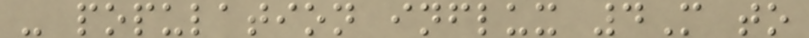- population influx 4M to
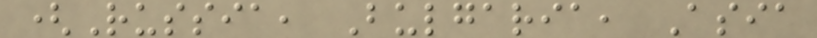(Russia, Bulgaria, Asia
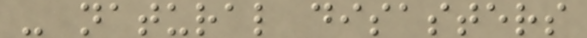- natural disasters
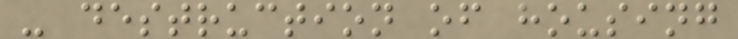- destruction of housing
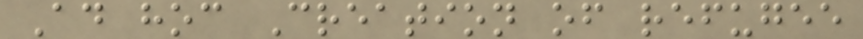Ad hoc Creation of refugee
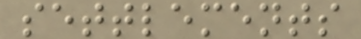settlements
